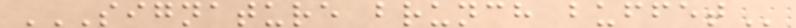SIGNATURE BRUNCH BUFFET
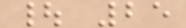| 25
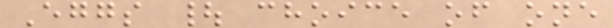Eggs | choice of one
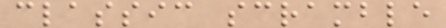classic scramble
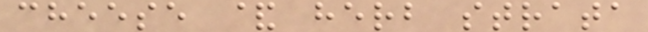cheese & herb strata
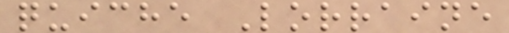quiche Lorraine
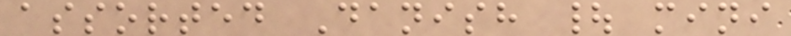assorted Danish | mini
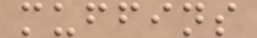muffins
